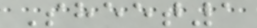Sheet1
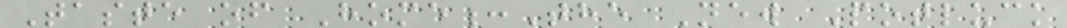Taste of Home:The New Potluck
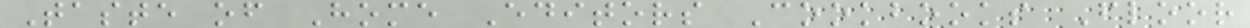Taste of Home Editors Cookbooks Floor
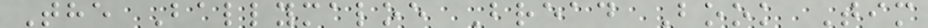The Ballymaloe Bread Book Tim
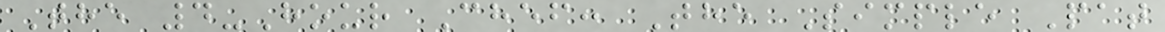The 4-Hour Chef: The Simple Pat
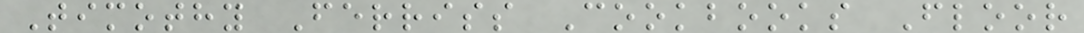Timothy Ferriss Cookbooks Floor
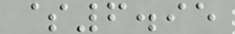$6.95
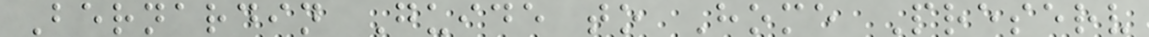Bernardin Guide to Home Preserv
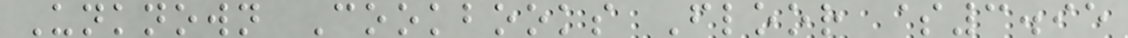Unknown Cookbooks Floor $3.95
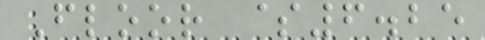Floor $6.25
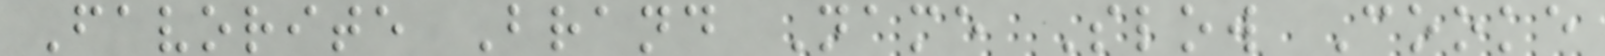Favorite Brand Name Slow Cooke
